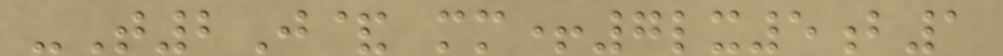-T2J& mm+7lx5b1
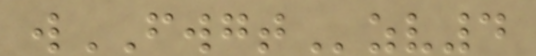wFWGTzv4
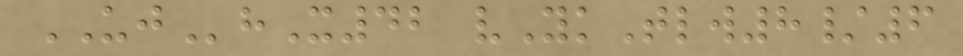UJhX42 vYkTlw8/6
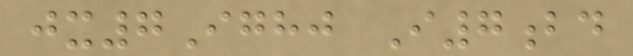jx7Ighj I7bd
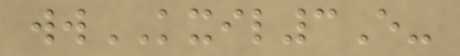wwKXIL3E-
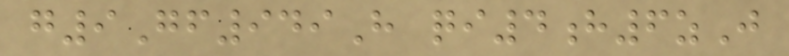g9Gf949H qi4h6zJ
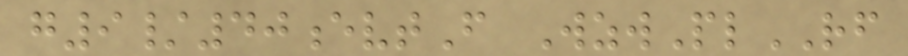g9/40evtF WzwPlRF
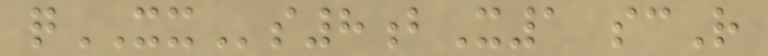qXXs8bX1 scR
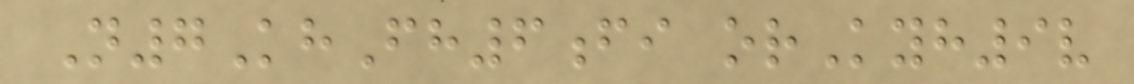N7KhFh6fi orKyh9v
